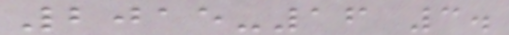2015-16 3.
